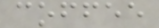coffee
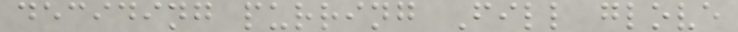deciding purring Fill glove
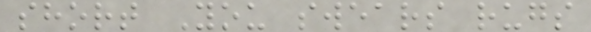short You swears rugs
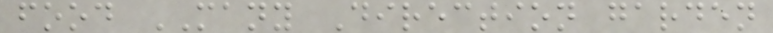food MANY Direction garden
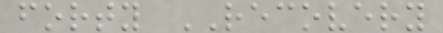forty RECOVERY
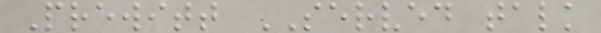Prewitt SERVED talk
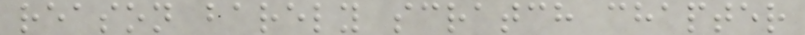reason barely scratch chapter
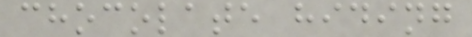chocolate hiding
